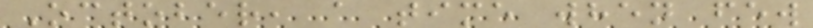October, a time when few
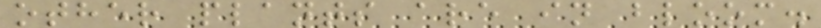other plants are in bloom.
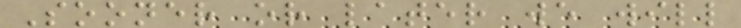Sooner or later we will
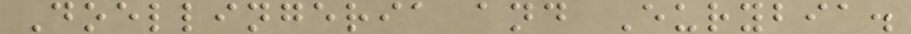Doellingeria and Eurybia.
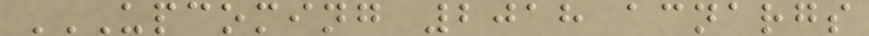UPCOMING 2018 ACNARGS
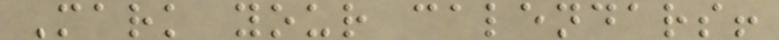Mark your calendars!
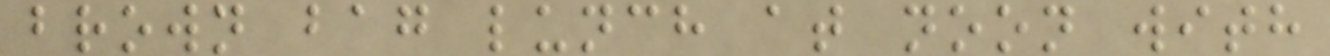brown bag lunch at noon with
